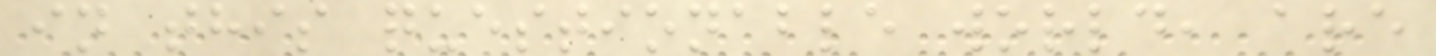in this questionable world, are
